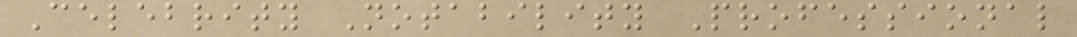Celebrity Notability Professional
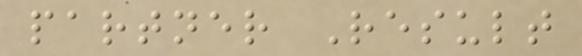partner Result
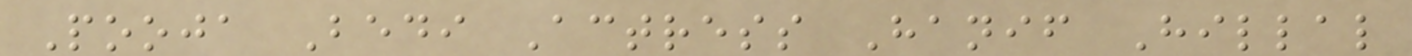Pooja Bedi Actress Hanif Hillal
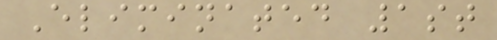Eliminated 1st
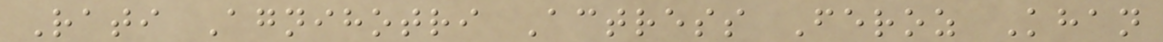Rati Agnihotri Actress Feroz Khan
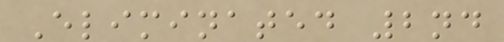Eliminated 2nd
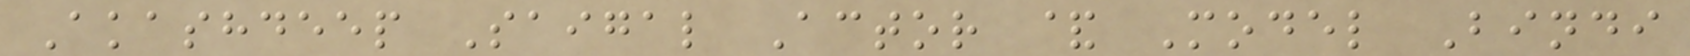Akashdeep Saigal Actor & Model Bindi
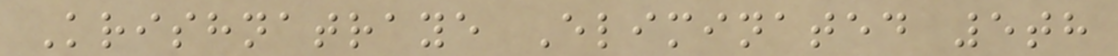Krishnatraye Eliminated 5th
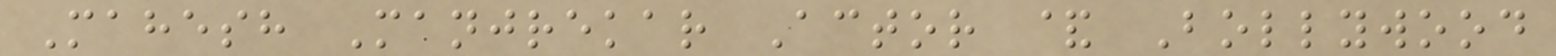Mahesh Manjrekar Actor & Bollywood
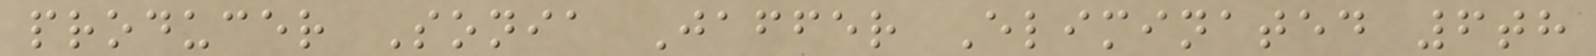producer Sonia Jaffer Eliminated 6th
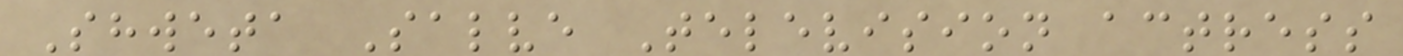Shweta Salve Television actress
